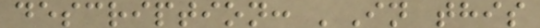description: 'In this
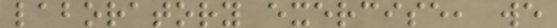laboratory exercise, we
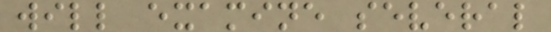will examine several
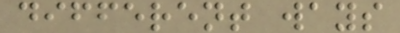different ways
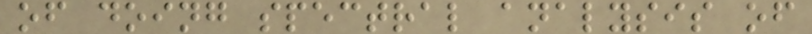of doing spectral analysis of
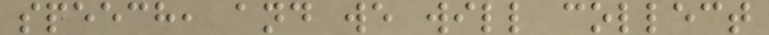speech, and we will collect
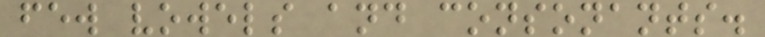few vowels and consonants.
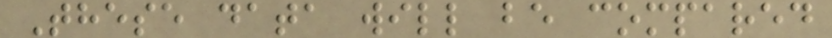These data will be compared
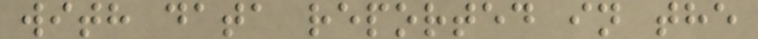with data reported in the
